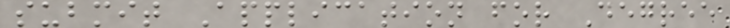submit Application for Degree
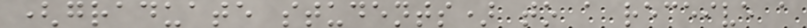(graduate students) to a receive a
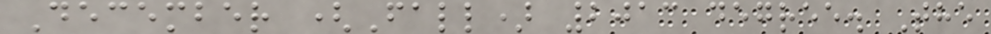December (Fall) 2013 degree. The
